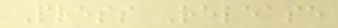Press Release
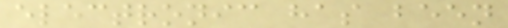electronic has been
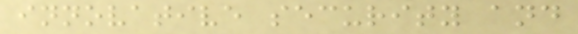innovative security and
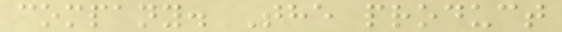company. The product
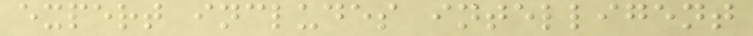expert includes intelligent
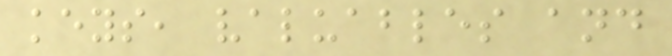keys, valuables and
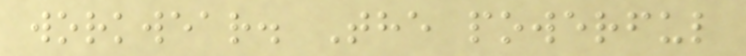workwear. The powerful
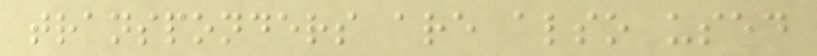transponders are also used
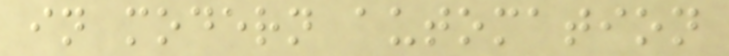in modern automation
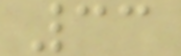33
